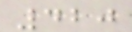420
